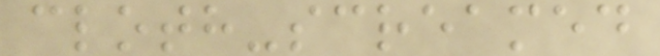cloth-screamed
